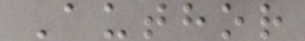Author
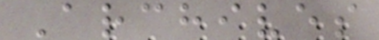Archives
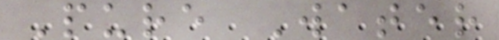Pure Water
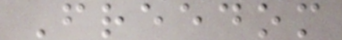Freedom
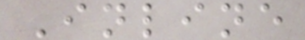Inline
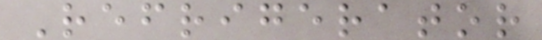Refrigerator
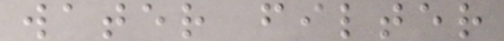water filter
